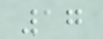17
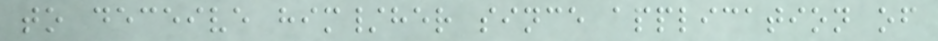to deceive him/her since application of
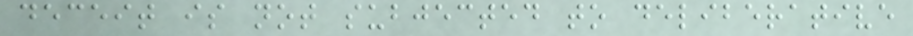deceit is not subjected to deliberative
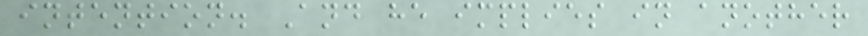intention. And he implies in another
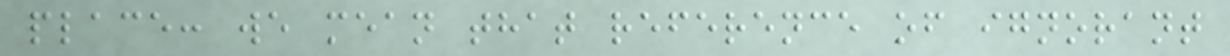place: we mean that reference of ignorant
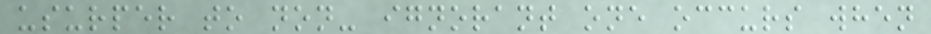usurper to non- ignorant one occurs when
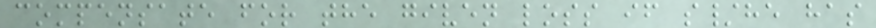compensate for the given loss if s/he has
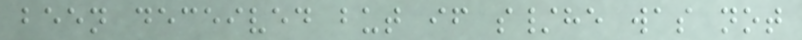been deceived but if s/he was not
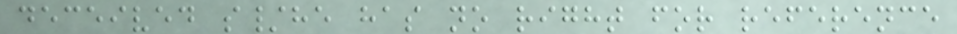deceived s/he has no right for reference
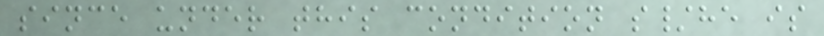since under this condition s/he is
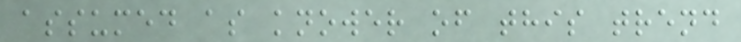assumed as knower of this trend
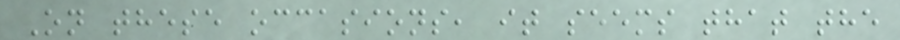On these occasions, it seems that the
